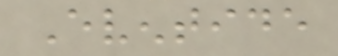Eventide
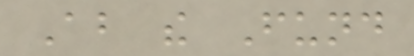About the Fund
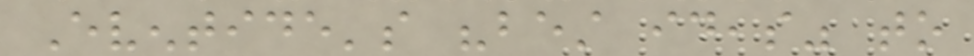Eventide's "best ideas" to
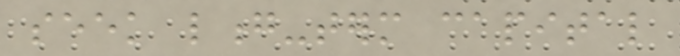seek long-term capital
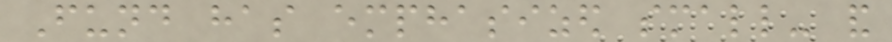Fund has emphasized small- and
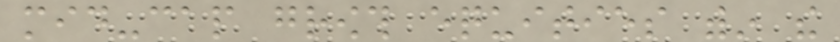mid-cap growth equities within the
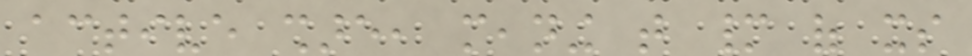active share, meaning that many of its
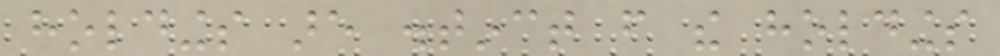holdings are distinct from the holdings
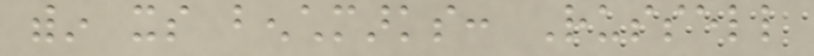within its benchmarks: Russell
